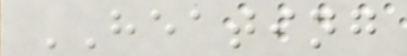HEATING
